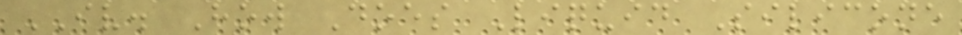IV. How Does Liquid Silicone
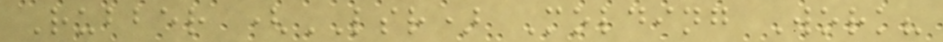Rubber (LSR) Molding Work?
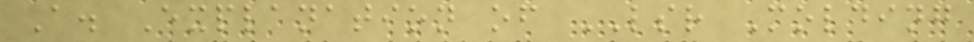A. Explanation of LSR Molding
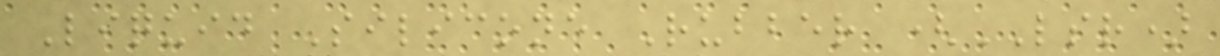Liquid Silicone Rubber (LSR)
